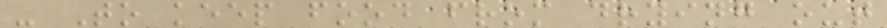- To keep food from drying out
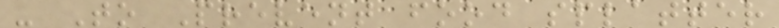- To Prevent food splatter
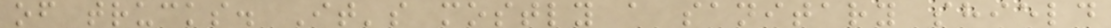of trucks. It's mostly a sanitary shield
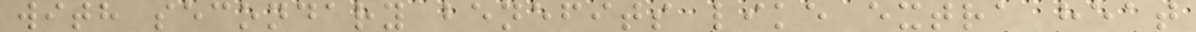with secondary benefits like extra heat
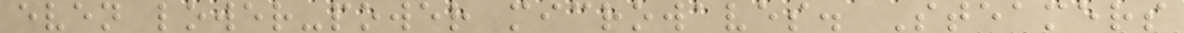even lower-power microwaves. Steamers
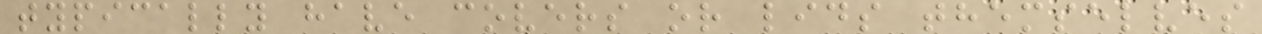typically have covers or lids themselves
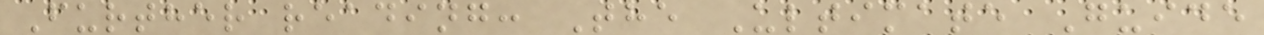Further reading: The Ultimate Guide
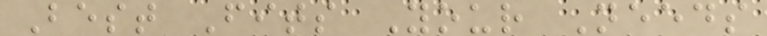Best Fits Your Needs
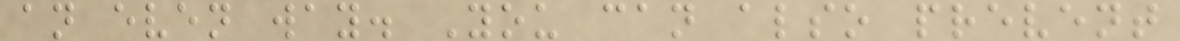an even way. You can also prevent
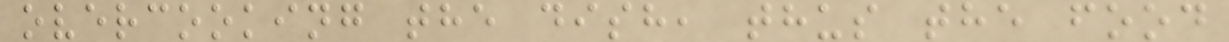overcooking the dish, thus the food
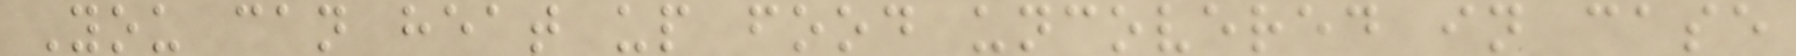You can heat up food uncovered in case
